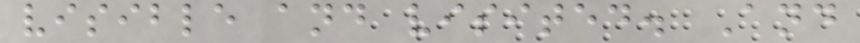visible and visited. And
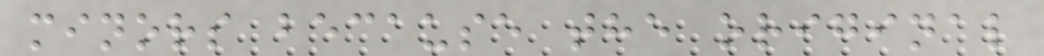minors because the original
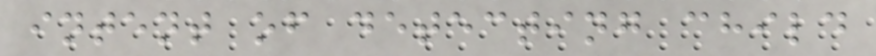intent of detecting child
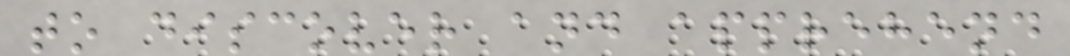to discover and apprehend
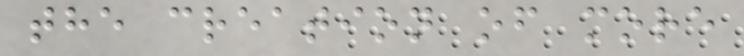the creation of more
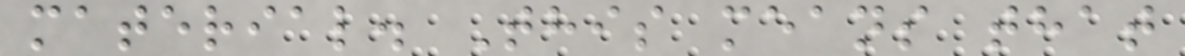material. This means that
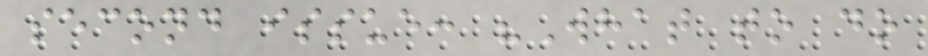second issue: "What to do
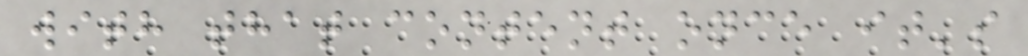with that content once it's
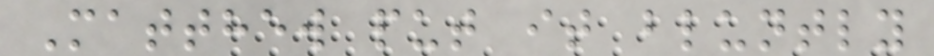Matthew put it bluntly
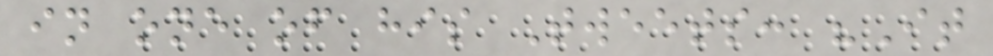in one of his Tweets: "It
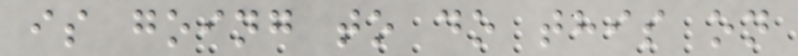is going to do this on
